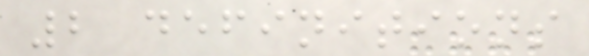2 definitions
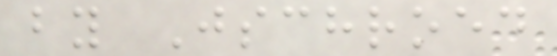by Jschroed
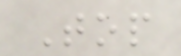Top
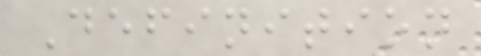Definition
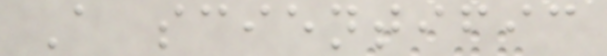A scientific
